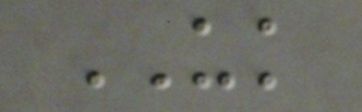UK
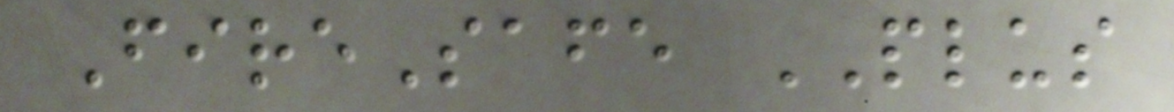FireSafe PLUS
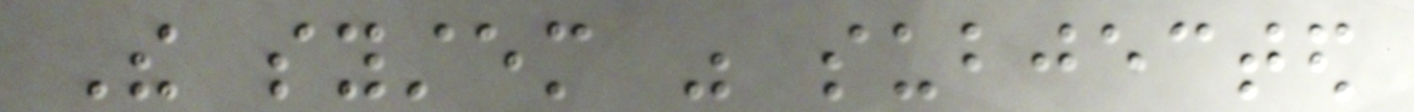The system was subjected
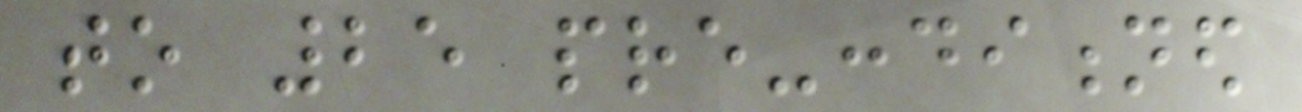to 25 pre-conditioned
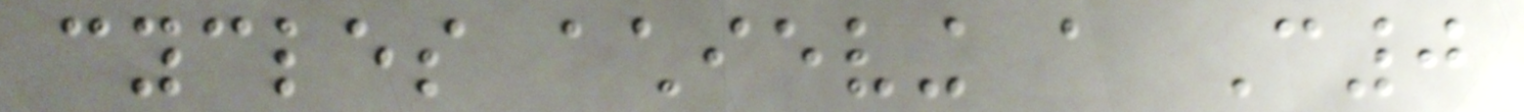cycles achieving a C0
